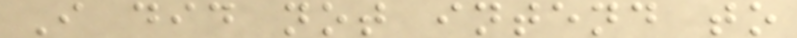I did not intend to
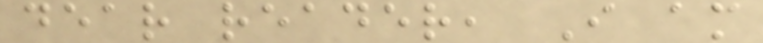dear reader, I am
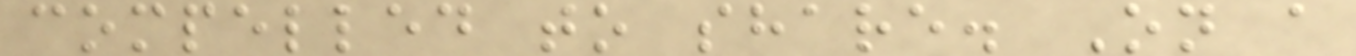compelled to share. On a
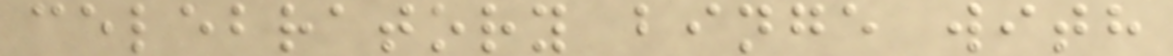celebratory binge with
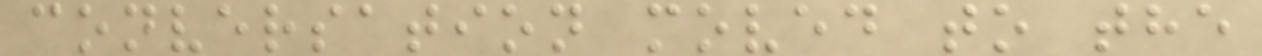conversation moved to the
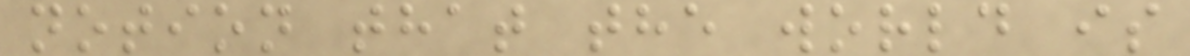notion that the world is
